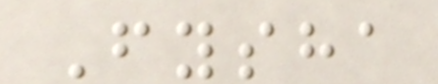Fysha
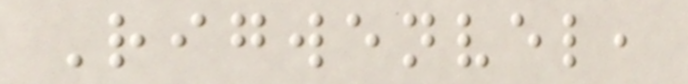Rigwenvel,
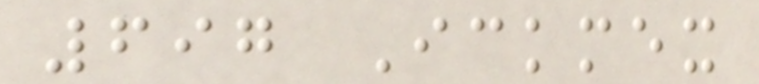697 Ickmex
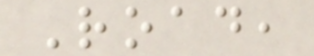Road,
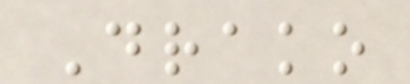Drako
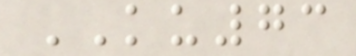KU73
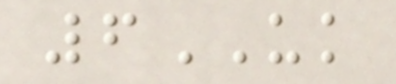6UK
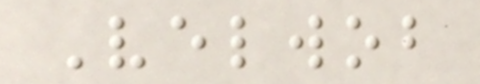Velwob
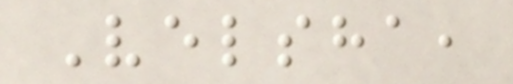Velsha,
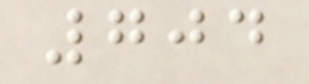704
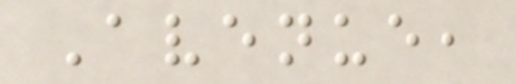Avenue,
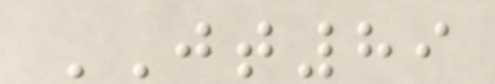JT89
